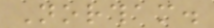Northam.
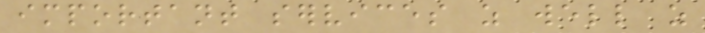important services as well as
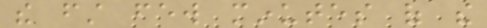the first few minutes of the
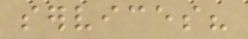services?
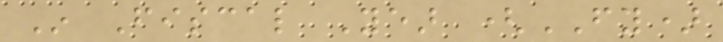In Fiscal Year (FY)
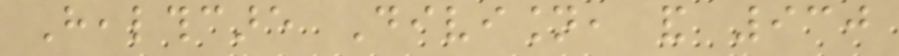Healthcare Division, and 930
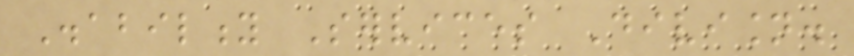Disability Services Division.
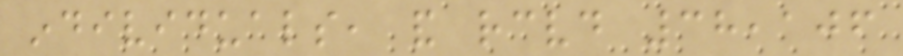individuals, and received 38,106
